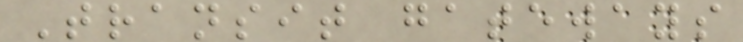Transit gateways
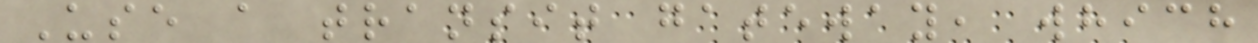Use a transit gateway, which
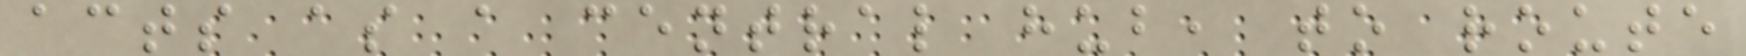acts as a central hub, to route
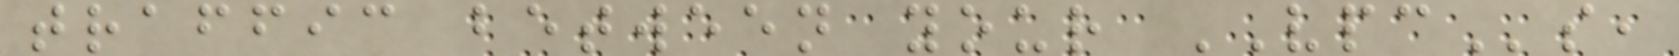traffic between your VPCs,
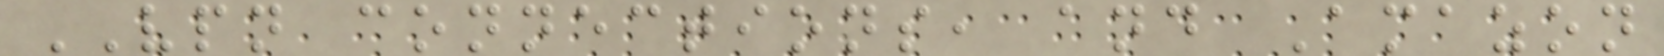VPN connections, and Amazon
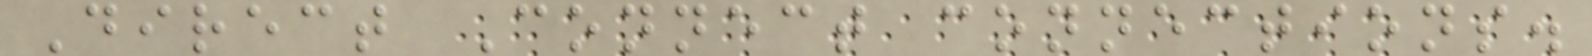Direct Connect connections.
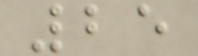25
